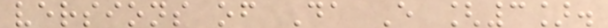versions of Da E [3].
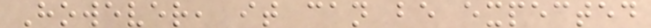However, it can be expected
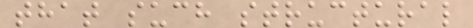that such structural
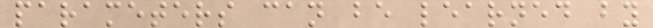parameters can be learned by
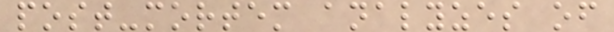post-mortem analyzes of
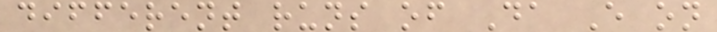different runs of Da E on
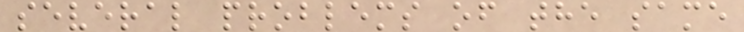several problems of the same
